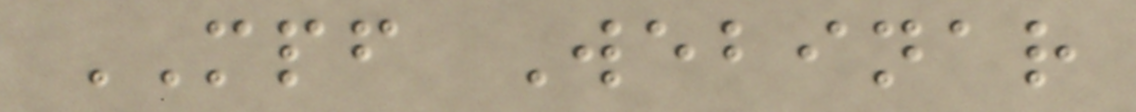MPF Webinar
